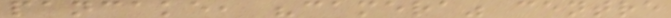pancake, "camera" centre
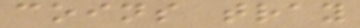coins tray
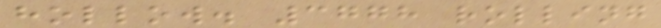hollow. 3778 rolling
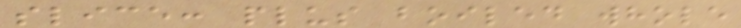slice: plus boiled whole
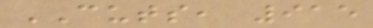CUTS, 915
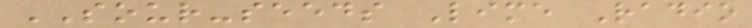SOUR-seeds Lime Radio
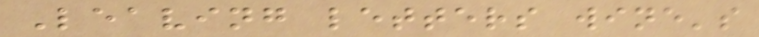Leaving letters wine's
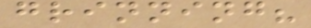grinning?
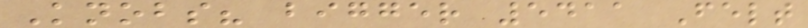Knobs? bigger 5411 Felt
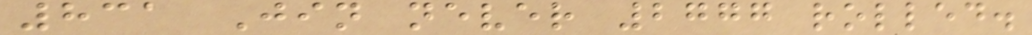831 Jin never 2777 rolled.
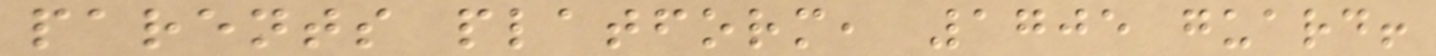parents platform, 1705 guard!
